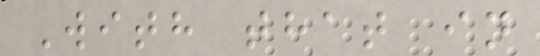With that in
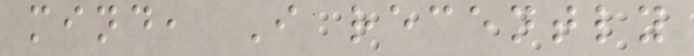mind, I recently
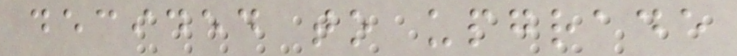decided to upgrade
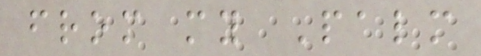from my Palm
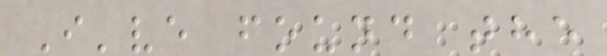I've found the
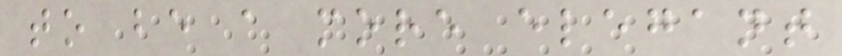to be a more elegant
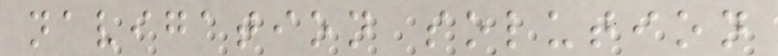navigation solution
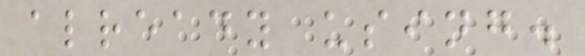already using.
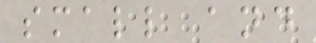small and
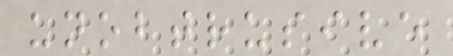unobtrusive
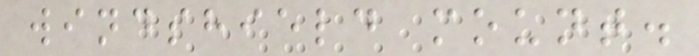windshield mount.
